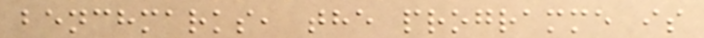benchmarks, the programme is
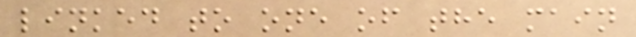linked to one of the main
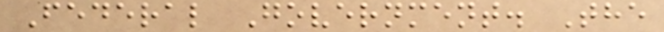Federal Government. The
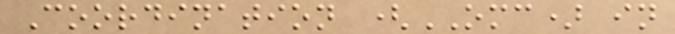Coordination (OMC) in
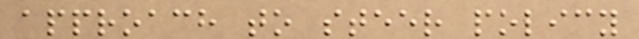approach to steer policy
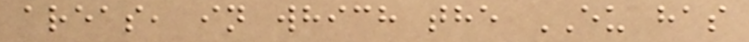areas, in which the EU has
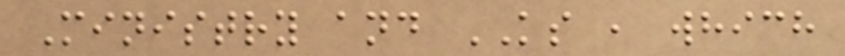Ministry and KS , which
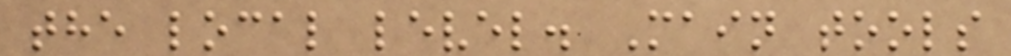the local level. Main tools
